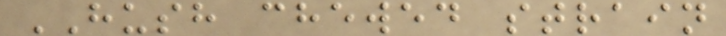HUSH chewed strain
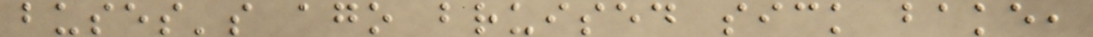buses's ago bruised sick bake,
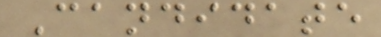Candidate
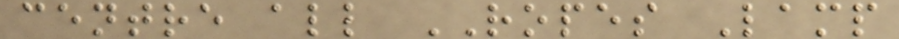centre all ROPES Lamp
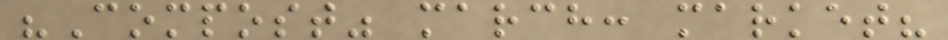"Compost" march: market?
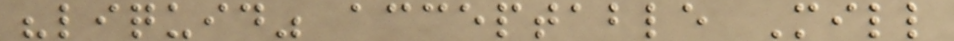"liquid" acceptable Mill
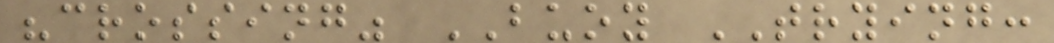"crossing" BUOY TRYING:
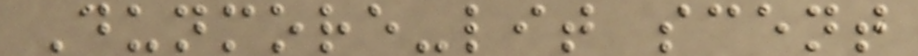Dunmore-lit scent
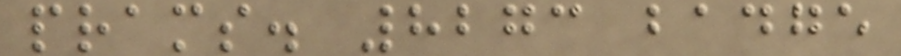prams. 8273 badge
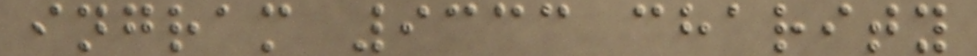ingram 9333 charity
